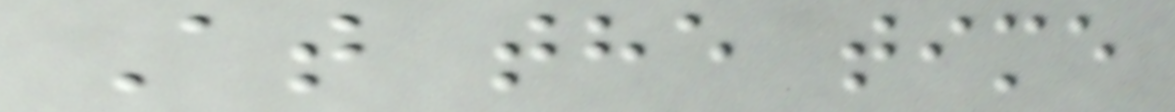At the time
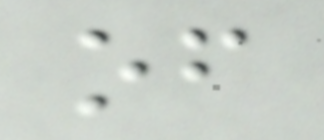of
